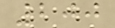200
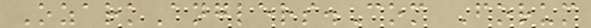OzarkAnglers.Com Forum
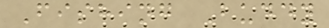Fishing Buddy
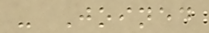- Joined
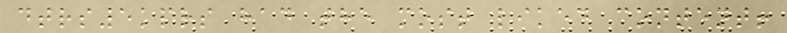dtrs5kprs had the most liked content!
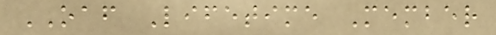OAF Lifetime Member
